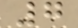7
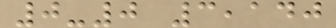0-0 3,140
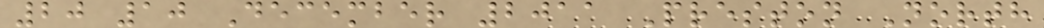20 10 December 2011 Preston North
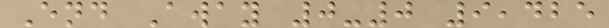End Away 0-0 9,425
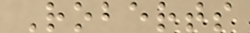Roberts
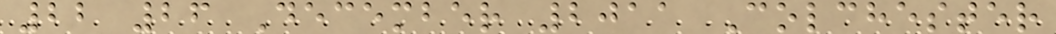22 26 December 2011 Colchester
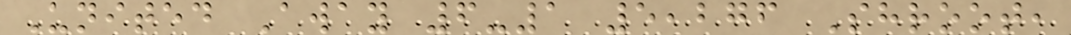United Away 6-1 5,276 Shroot,
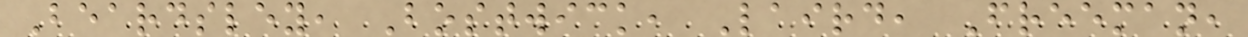Beardsley, Bostwick, Laird, Freeman,
